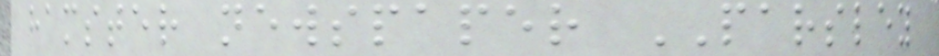hamster newspaper PARSLEY
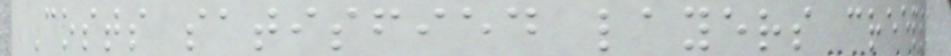Costs satisfied layers creeps
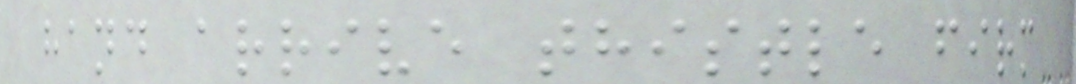hand arrive thistle firm
